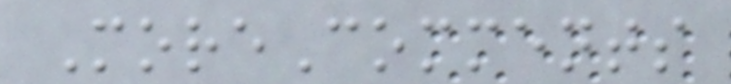MoreComments
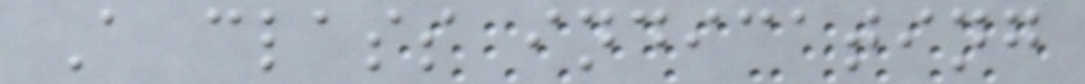A class indicating
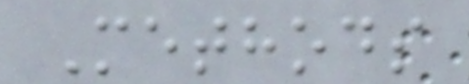Methods
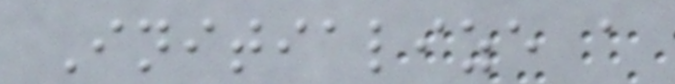Initialize a
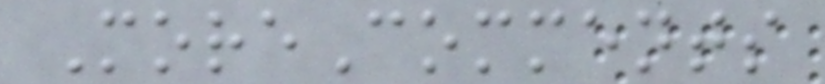MoreComments
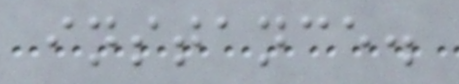instance.
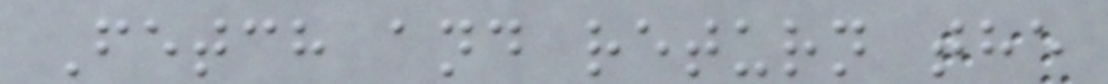Fetch and return the
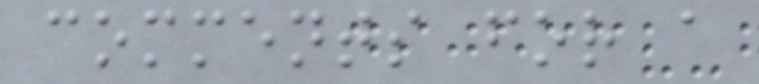comments for a
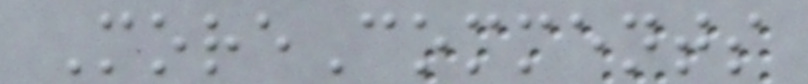MoreComments
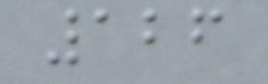126
